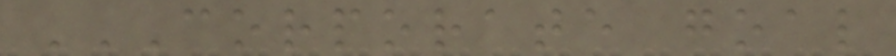CORPORATE GOAL
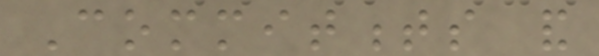Commitments and
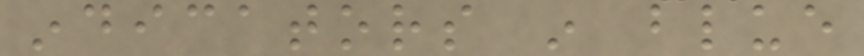indicators in blue
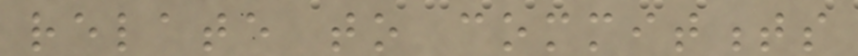relate to commitments
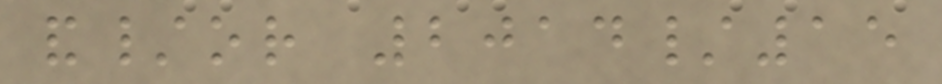and/or 2014/15
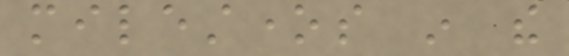milestones in the
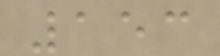153
